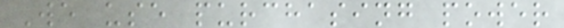We use purchasing power
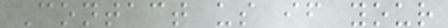Contact us if your
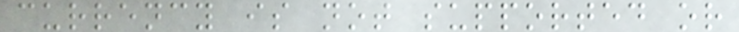currency is not supported or
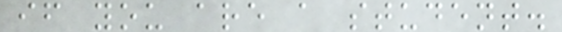if you are a student.
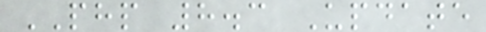PHP 8.3 Update
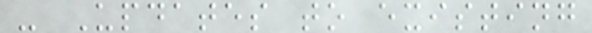- Updates to existing
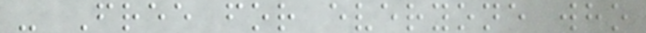- Free for everyone who
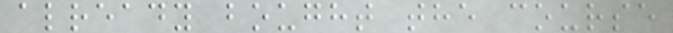already bought the course
